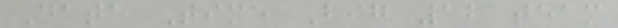Date Time Big 12 team
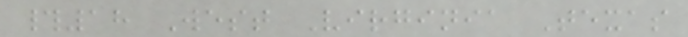#18 West Virginia Texas
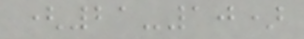(21-10)
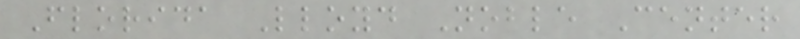Florida Lloyd Noble Center
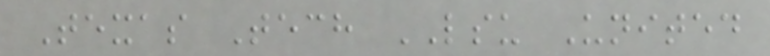Texas Tech LSU United
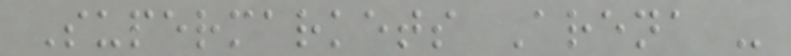Supermarkets Arena -
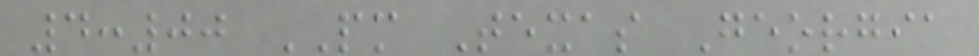4:00 PM Texas Georgia
